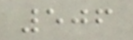506
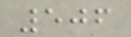506
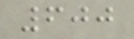600
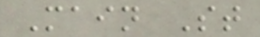Main St
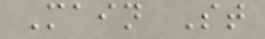Main St
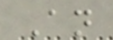An
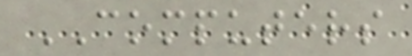COMPUTERS
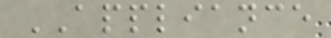APPLIANCE
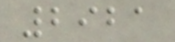2921
